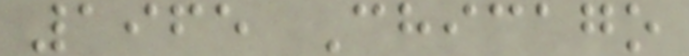1965 Chicago
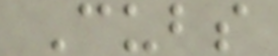Cubs
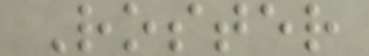Roster
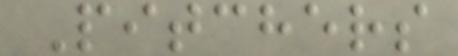Pitchers
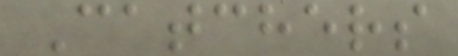Catchers
